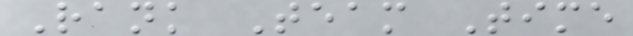Rank Team Time
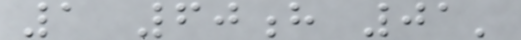1 60h 01'
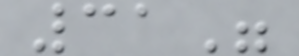31"
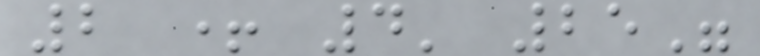2 + 4' 25"
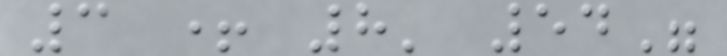3 + 8' 54"
